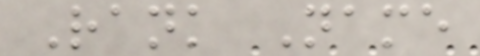Rank Name
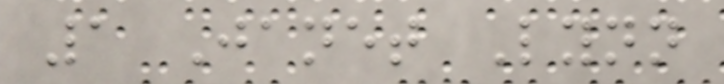1 Janet Lynn
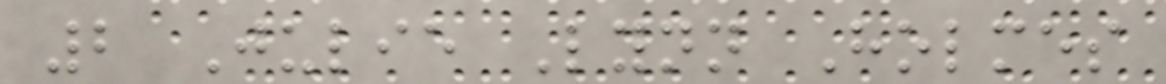2 Julie Lynn Holmes
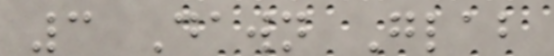3 Dawn Glab
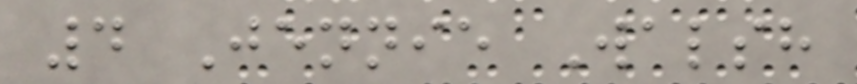4 Jennie Walsh
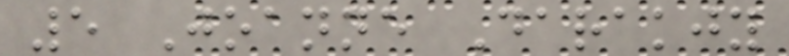5 Joanne Darakjy
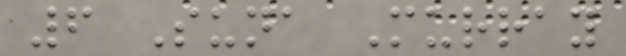6 Suna Murray
